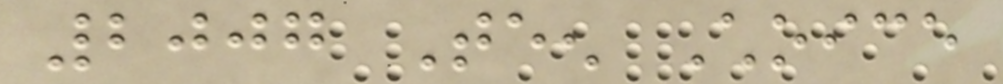2007 Teen Choice
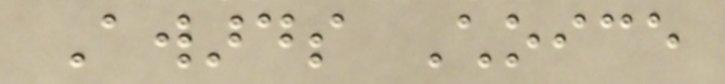Awards Choice
